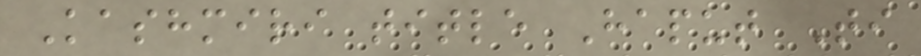Kashmiri title Haput Ti
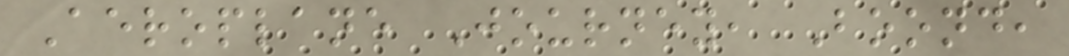Aeroplane Journey, Boond,
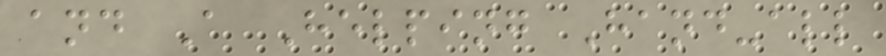and A Helping Hand-all
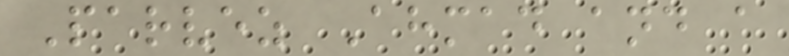Parvez Ahmad and a
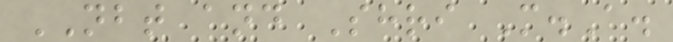NBT and Shri M.A.
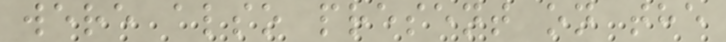were also present on the
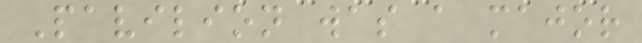Pavilion was a major
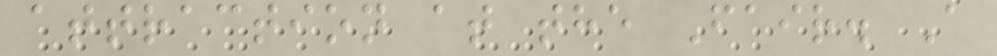attraction at the Fair. A
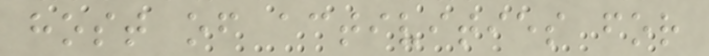host of activities for
